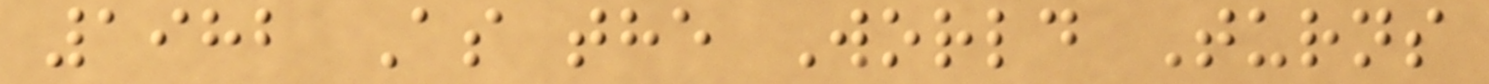1982 As the World Turns
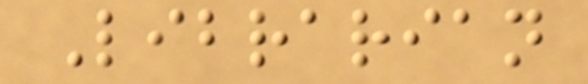Librarian
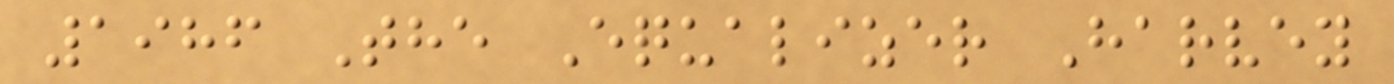1986 The Equalizer Harvey
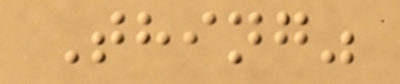Thing"
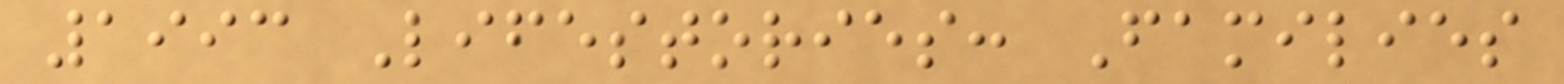1993 Lifestories: Families
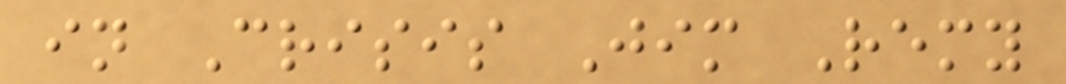in Crisis Jim Remy
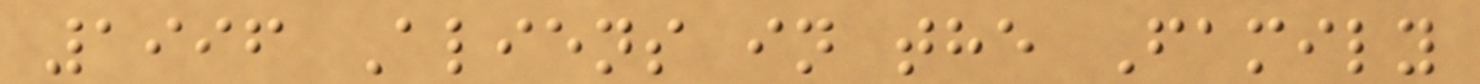1996 Aliens in the Family
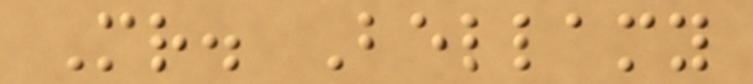Mr. Bellamy
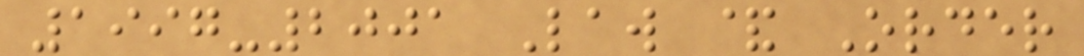1997-2001 Law & Order
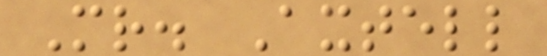Mr. Axtell
